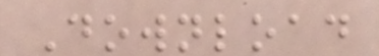Download
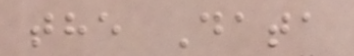the Data
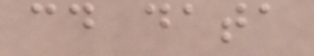cd data
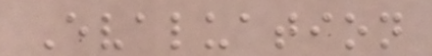Evaluation
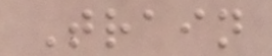Train
